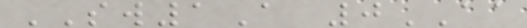SW1A 0AA
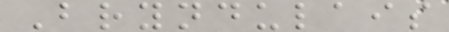Bryndulais
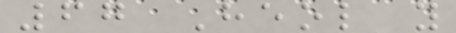67 Heol y
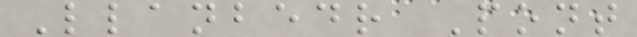Llanbedr Pont
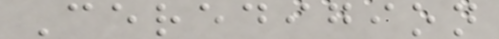Ceredigion
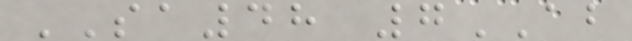SA48 7AB
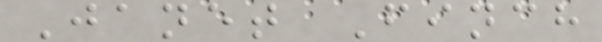Janet Finch
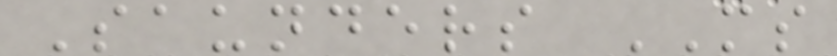Saunders MS
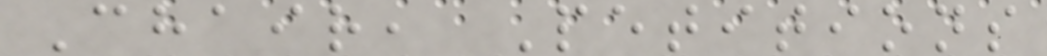Chair, Petitions
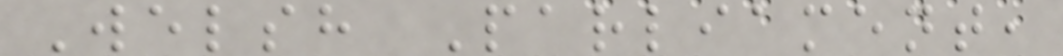Welsh Parliament,
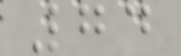74
